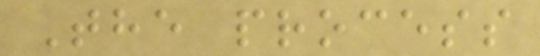The process
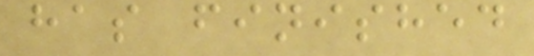has finished
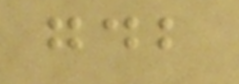gdb
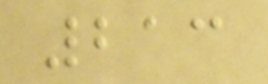213
